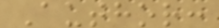Author:
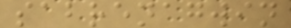sabrenagwin
